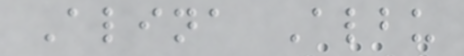Alina Albu
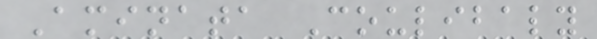Aminata Coulibaly
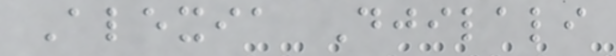Alexia Djilali
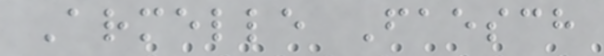Armelle Faesch
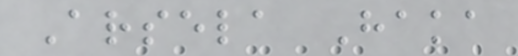Arsela Haka
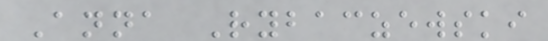Anna Rybaczewski
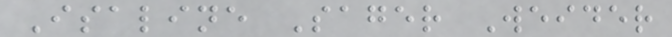Isaline Sager Weider
